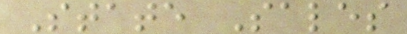State Sales
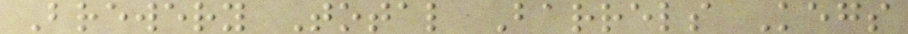Brewery Total Barrels Kegs
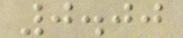0.00
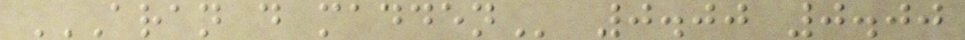ARAN D MADDEN 0.00 0.00
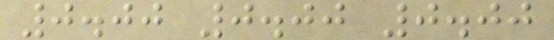0.00 0.00 0.00
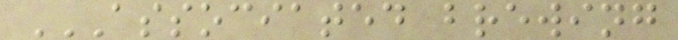ASSOCIATED BREWING
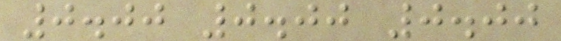0.00 0.00 0.00
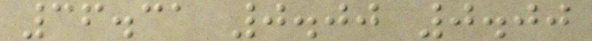36.31 0.00 0.00
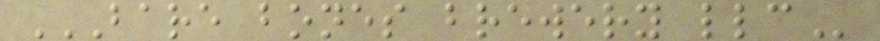BARE BONES BREWERY LLC
